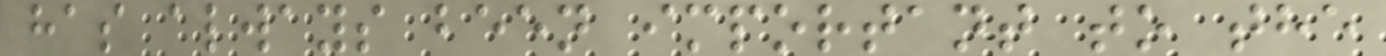has always been important to the
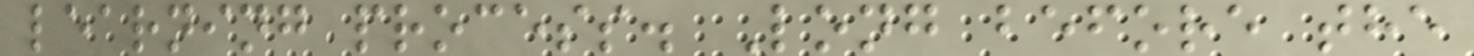learning process. Long before the
